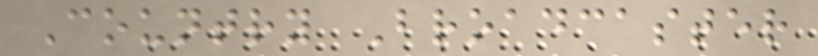Country Broadcaster
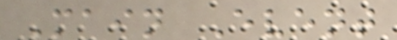Main Event
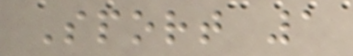Sport 1
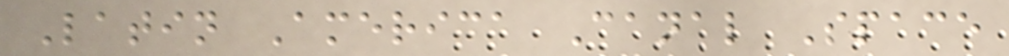Latin America Canal Space
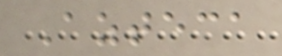Azteca
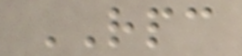RPC
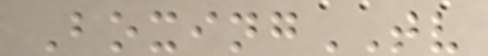BoxingTV
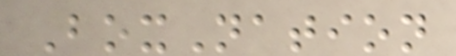BoxNation
